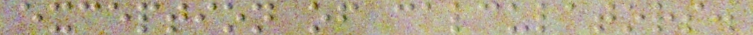exception of calculators.
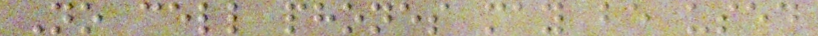No cell phones may be used
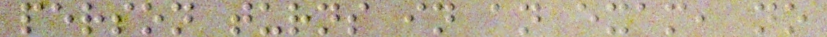person turns in an exam, no
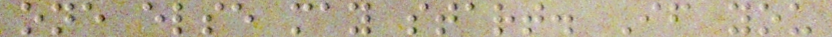one else may start. If you
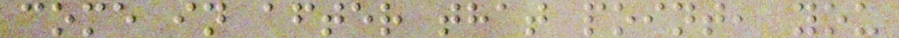come in after that point, you
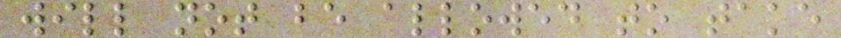will not be allowed to take
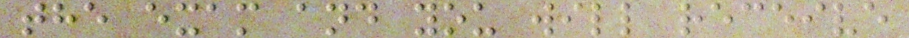the exam and you will receive
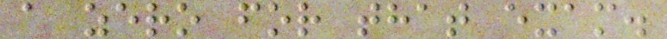a zero for that exam.
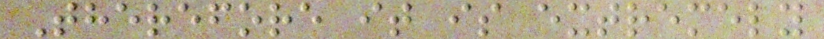Therefore it is extremely
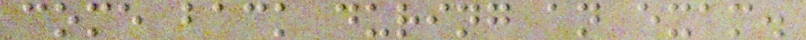come back during an exam.
